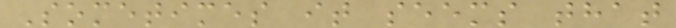Sometimes it seems that
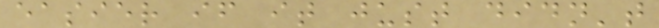easier if it just didn't
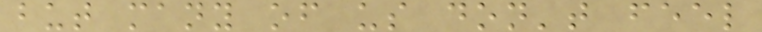but many of us don't feel
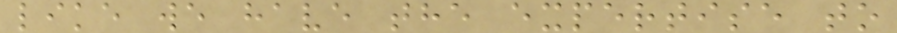like we have the expertise to
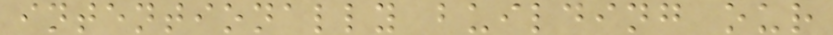intentionally building our
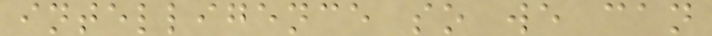intelligence so we can
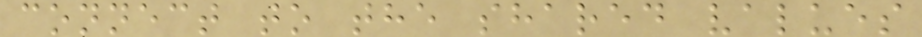connect to the shared values
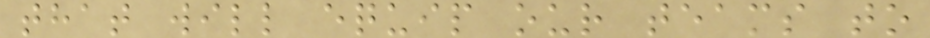that will equip our teams to
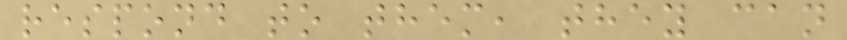respond to them, they can
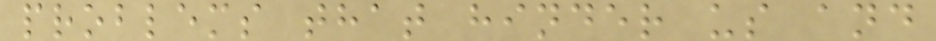problems that hinder us and
